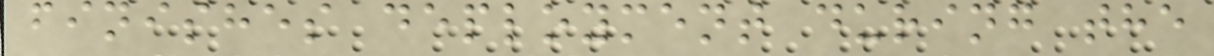finishes deployment during the
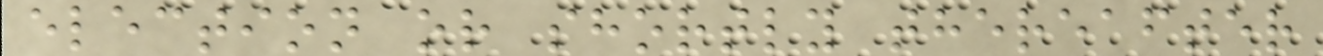election or shortly thereafter
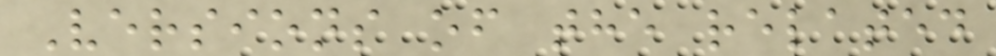Versions of the related
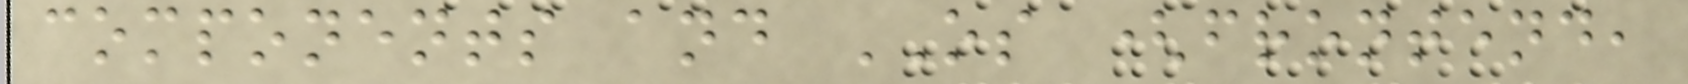components and OS (frontend,
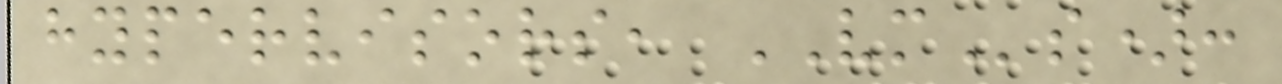hypervisors, VMs):
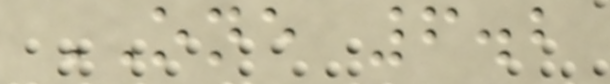ONE 6.2
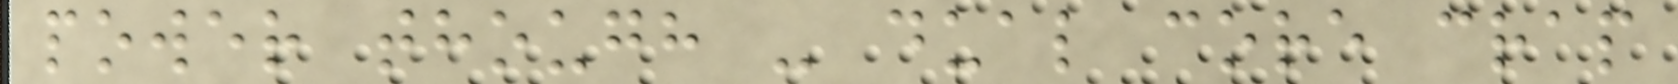power though - dual core crap
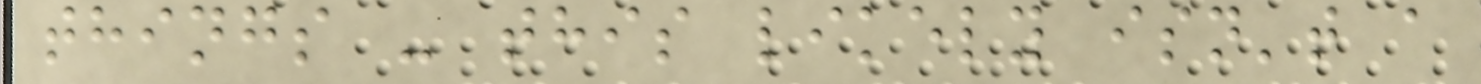things - this likely isn't a
